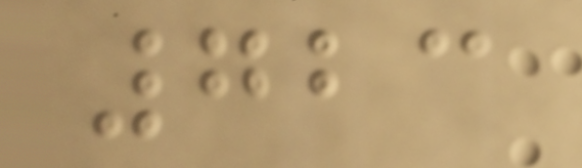723
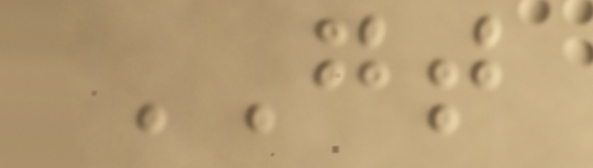GT
